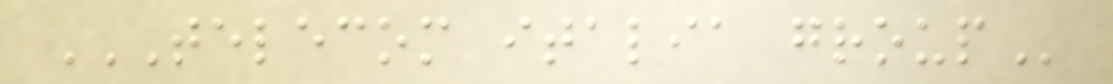TELECOM ITALIA GROUP
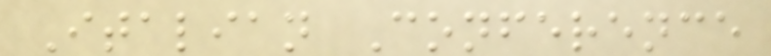Italian Conference
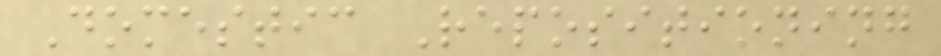Domestic Repositioning
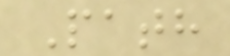Path
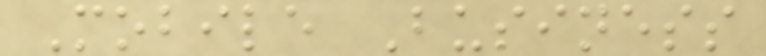Mobile Business
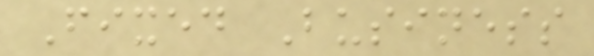Fixed Business
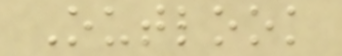Outlook
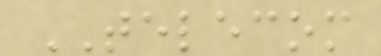TELECOM
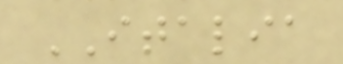ITALIA
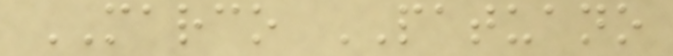MARCO PATUANO
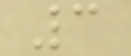3
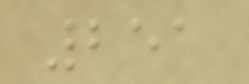251
